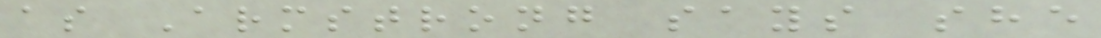as Armstrong says she
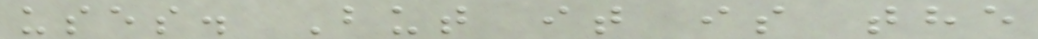uses. But it is the
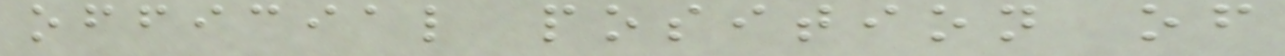official position of
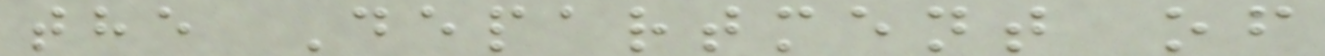the Department of
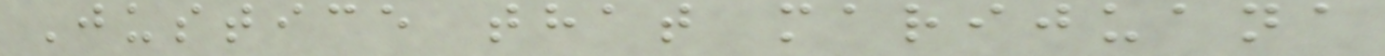Justice that marijuana
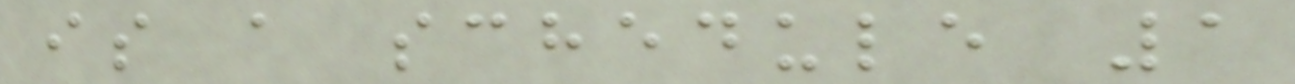is a schedule 1
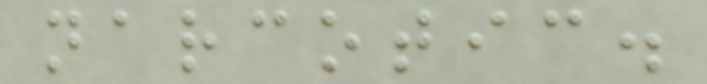narcotic.
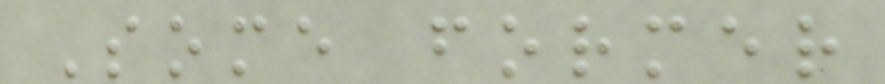Some former
